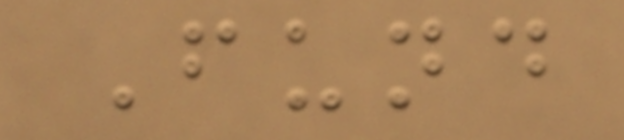Fund
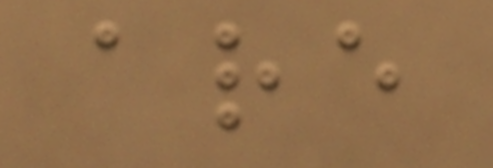are
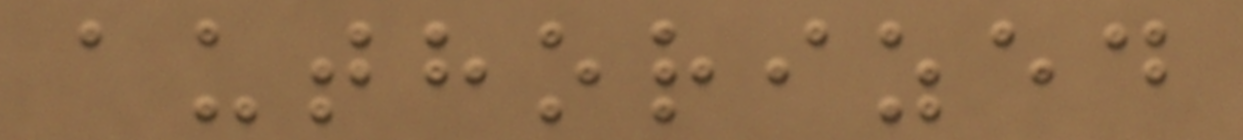authorized
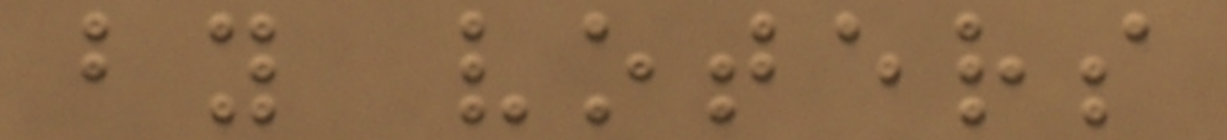by voters
